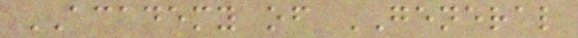ACADEMY of GENERAL
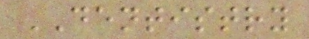DENTISTRY
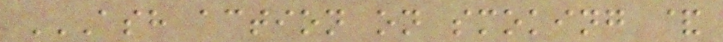ASH ACTION ON SMOKING &
